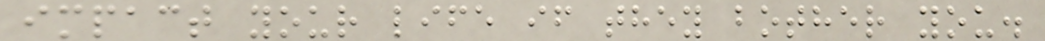impact your life if they bother you.
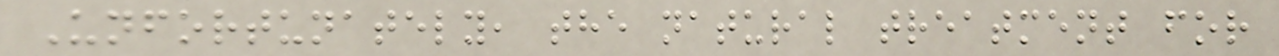Unfortunately, the natural treatment for
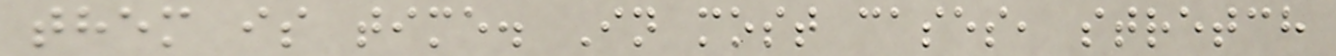them is time. In most cases, stretch
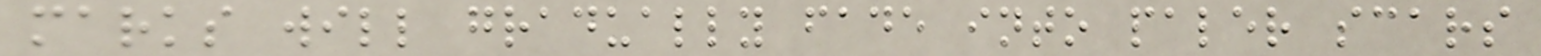marks will gradually fade into paler scars
